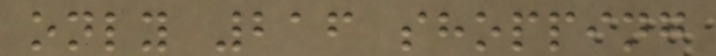only 216 shopping
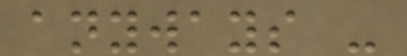anyways -
